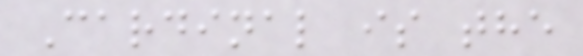Cardinal is the
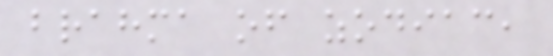brahma of zodiac,
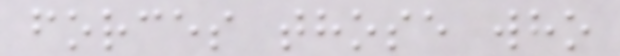forces those who
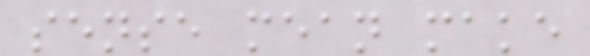sense mean make
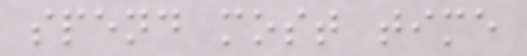spend most time
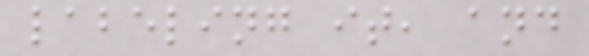labeling it, and
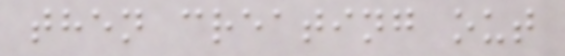then creating out
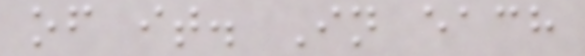of it. In each
